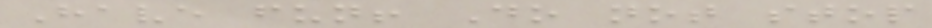Have fun! Do not stop
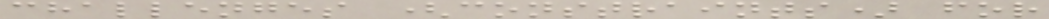challenges (constraints) for
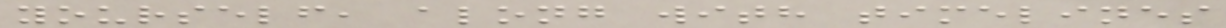yourself, along with timelines
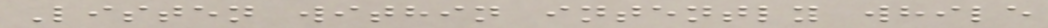Listen within intently while
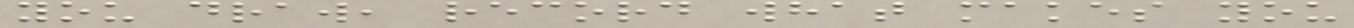you draw, record what makes you
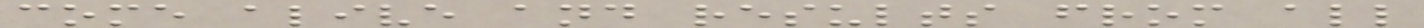come alive and results from all
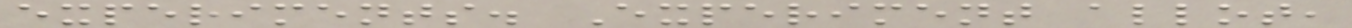experiments. Experiment allot,
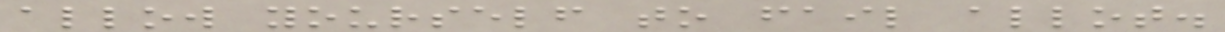allow yourself to fail allot.
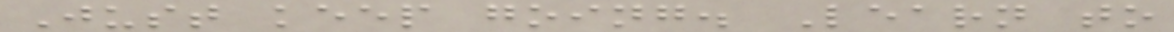Just keep going. Learn to
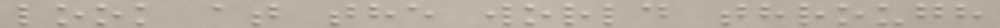look at the world through
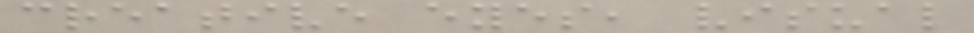creative eyes, visual
